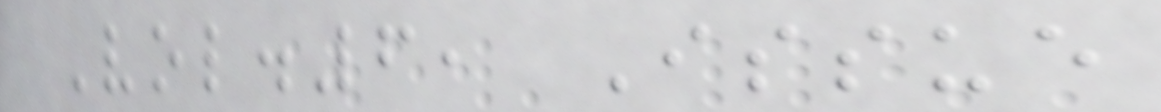Vol.6, Issue
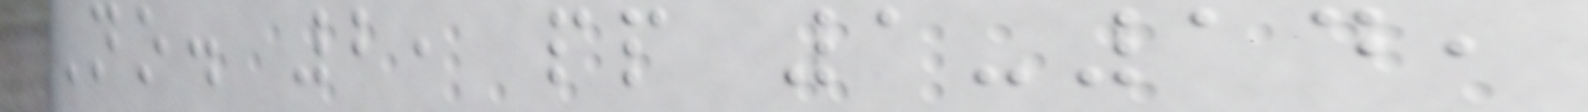No. 2, pp 1-14,
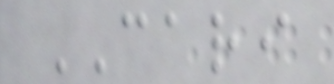CARI
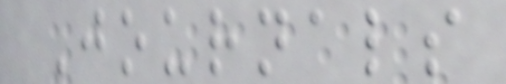Journals
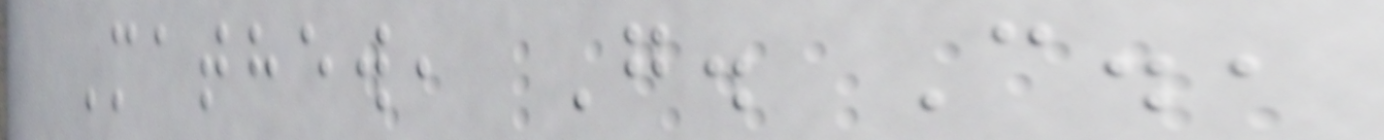Mathew, G. C.,
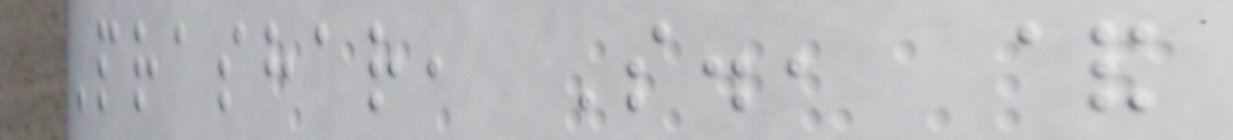Prashar, S., &
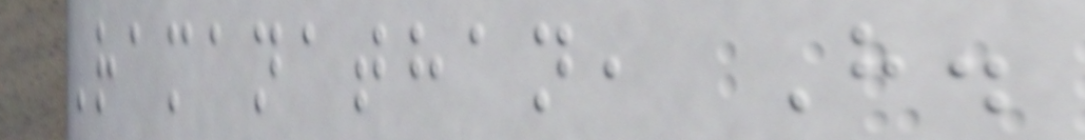Ramanathan, H.
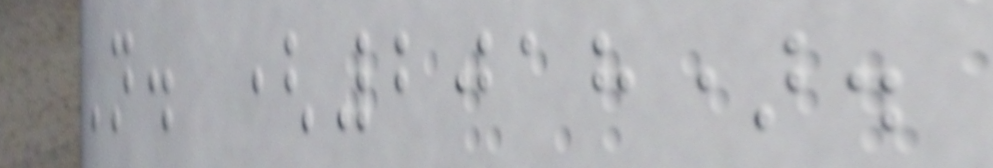N. (2018).
